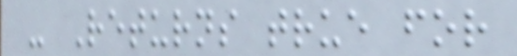- Returns true for
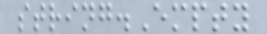string.Empty
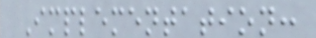Implementation:
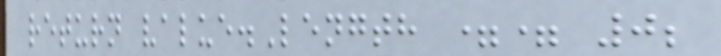return value.Length == 0;
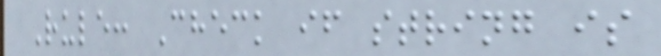Rule: Check if string is
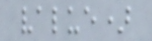value)
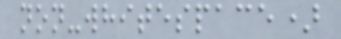non-whitespace)
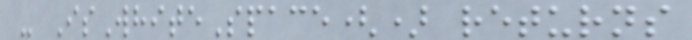- IsWhiteSpace() returns
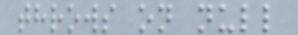throws on null
